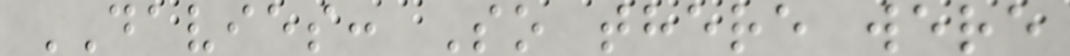DAVIES: So there were
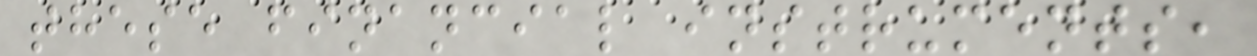these financial instruments,
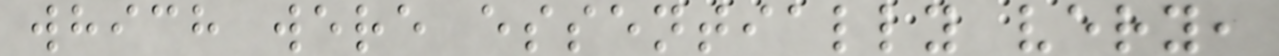which were essentially very,
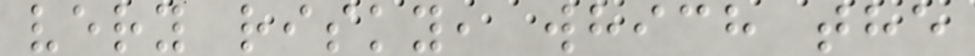very risky, which the
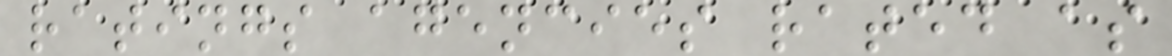ratings agencies rated as
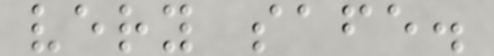very safe.
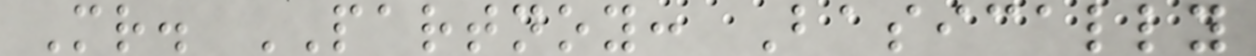Mr. PARTNOY: Basically
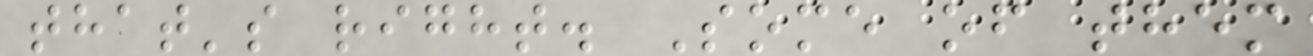that's right. Some of them
